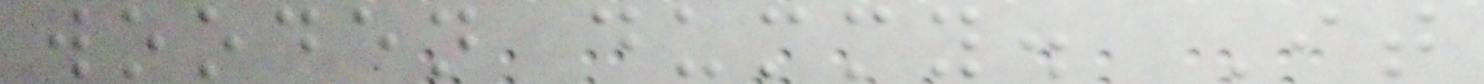wooden dummy. It
